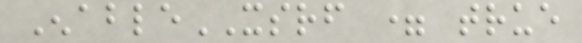EnableXSRF = true
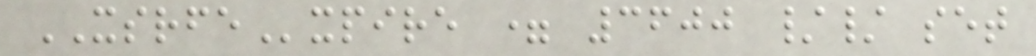XSRFExpire = 3600 // set
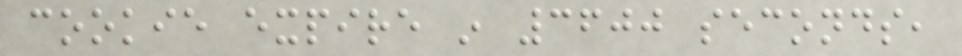cookie expire in 3600 seconds,
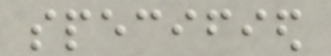specified
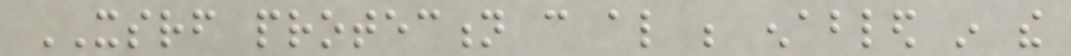XSRF protection can also be enabled in the
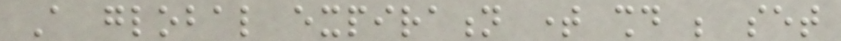A global expiration time should be set
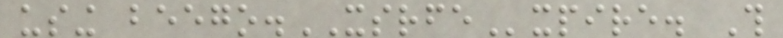using beego.XSRFExpire. This
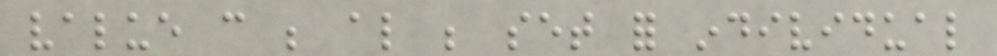value can be also be set for individual
